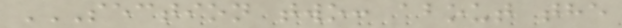SECTION TWO: ABOUT THE
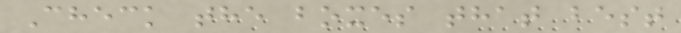Check the boxes that best
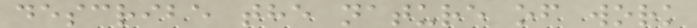describe the nature of work
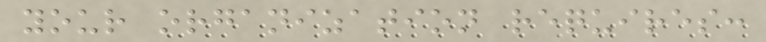your organization requires:
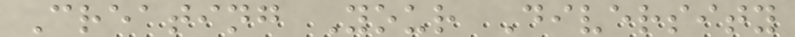Creating Your Diversity
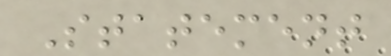Statement
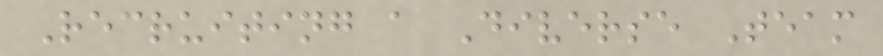Recruiting a Diverse Team
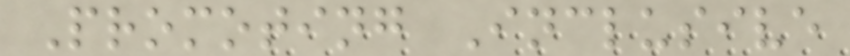Promoting Inclusive
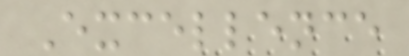Excellence
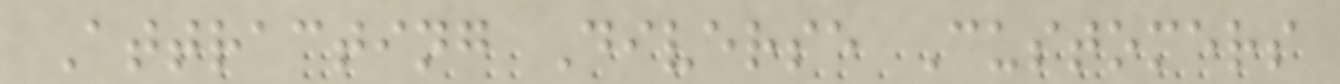Attracting Diverse Customers
